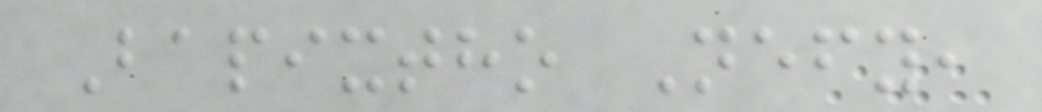Bapixtho Nefy,
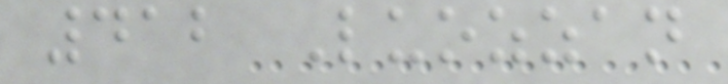412 Luozzan
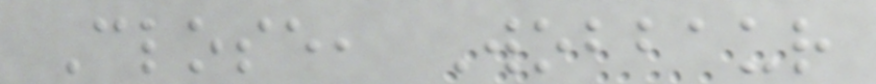Close, Wobbaur
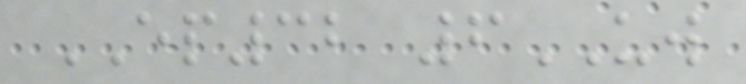EP32 6UW
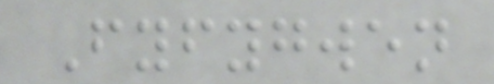Fyfygwen
